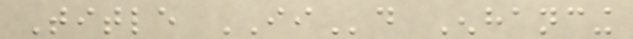Title IId Enhancing
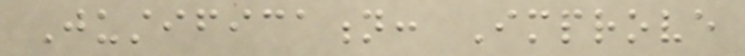Justification: Improve
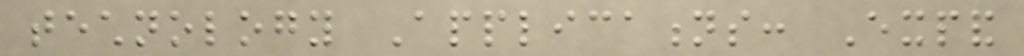technology Applications: Expand
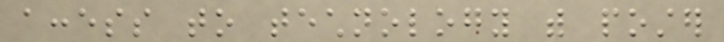access to technology with poster
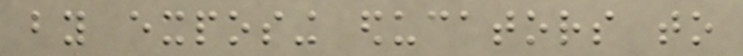by exposing educators to
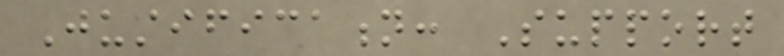Justification: Support
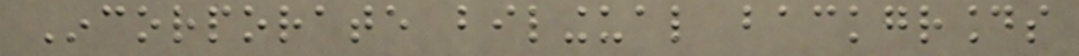Incorporate bilingual backgrounds
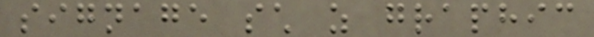signage such as graphic
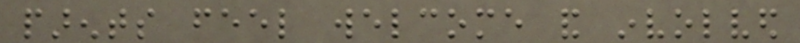parents feel welcome and involved
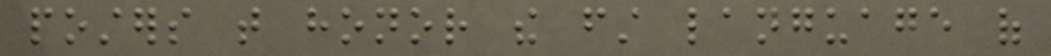posters that honor the first language of
